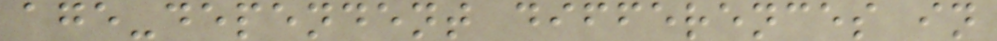age-dependent differences in
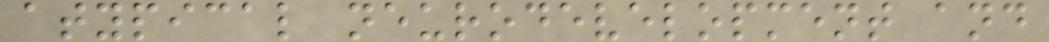atypical neurodevelopment and
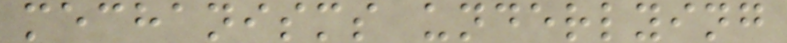mechanisms underlying
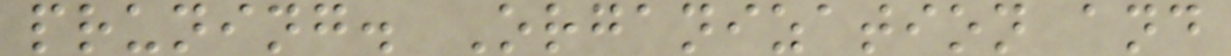pruning. Organization and
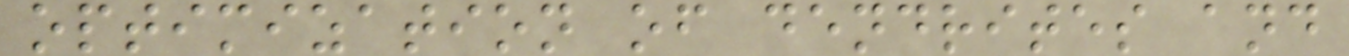optimization of dendrites and
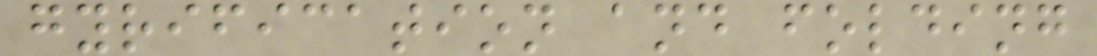gyrification and folding
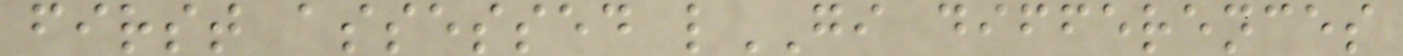first assessed lGI differences
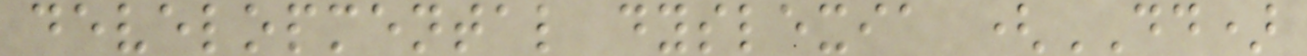developmental dyslexia (DD)
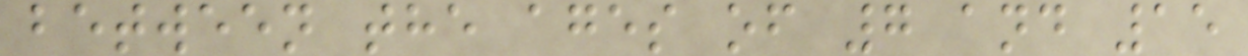between the ages of 7 and 15
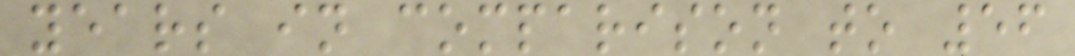years in comparison to 56
